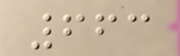663
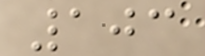103
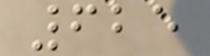625
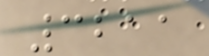3211
